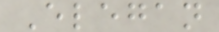Elegan
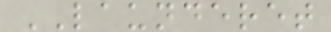LAUNDERET
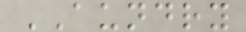AUNDRY
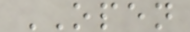OPEN
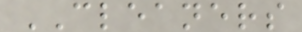CLEANERS
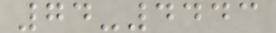74-4443
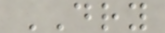DRY
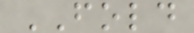FOLD
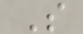S
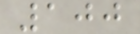100
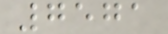7571
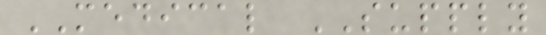MEDICAL SUPPLY
